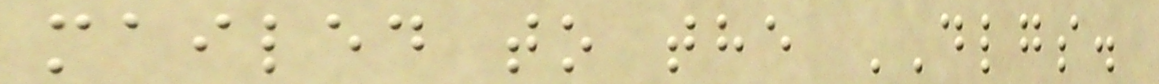mailed to the DLGS.
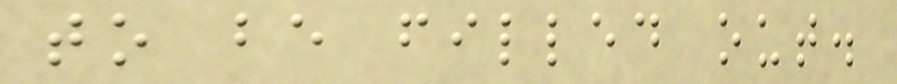to be filled out.
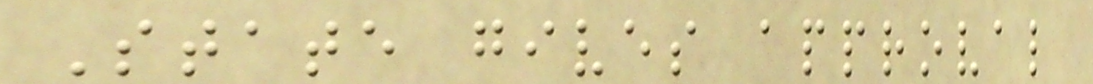State gives approval
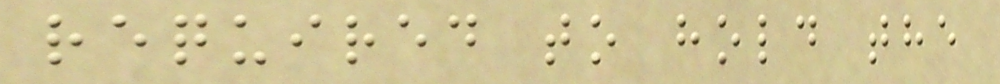required to hold the
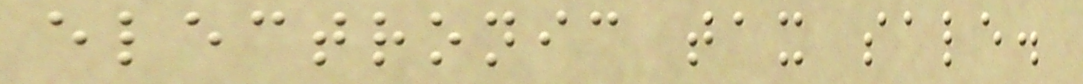electronic tax sale.
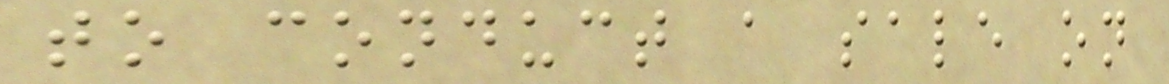to conduct a sale on
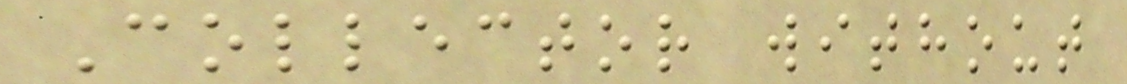Collector without
